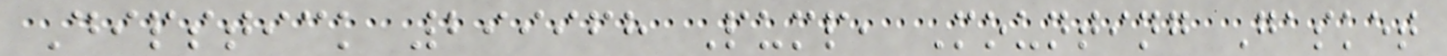Dipstick 299968 Pump, Mounting Gasket
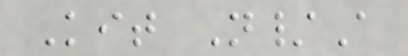Kit N/A
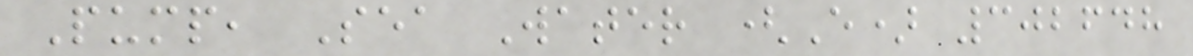Pump, Sea Water (E) 302648
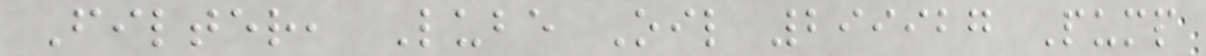Filter, Lube Oil 299927 Pump
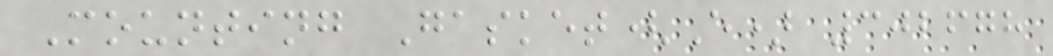Mounting Gasket(E) 302678
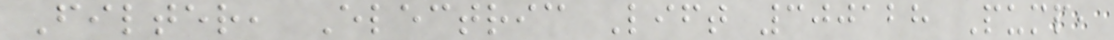Filter, Electric Lift 300128 Pump,
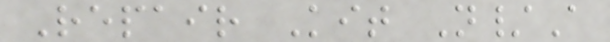Repair Kit N/A
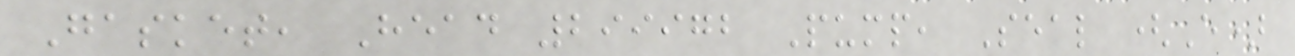Gasket, Head 299972 Pump, Seal (E)
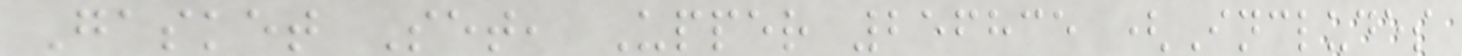Gasket Set, Upper 256835 (Includes
